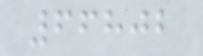66802
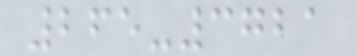265-3721
